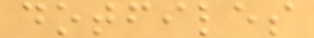dotfiles
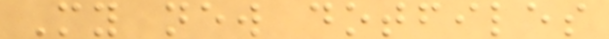My new dotfiles
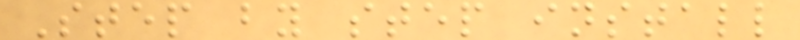Step by step install
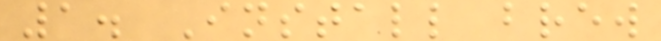1. Install brew
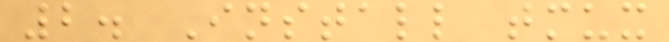2. Install tmux
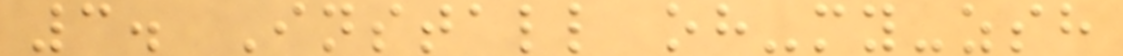3. Install oh-my-zsh
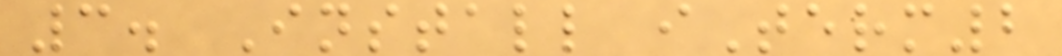3. Install iTerm2
